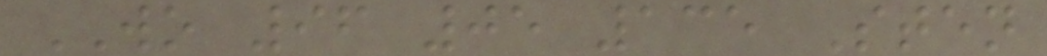WO 96 05 135 Sten
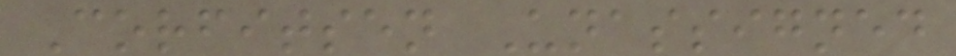Corfitsen Unassigned
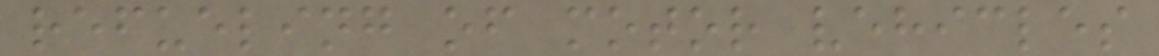refueling of motor vehicles
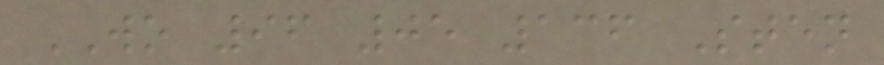WO 96 05 136 Sten
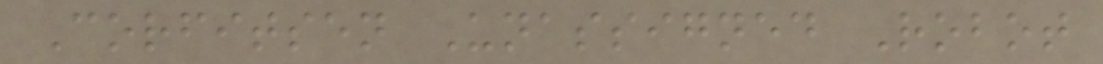Corfitsen Unassigned Robot
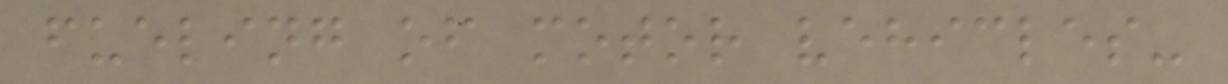fueling of motor vehicles-
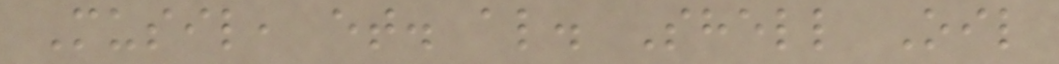Musil, et. al. Shell Oil
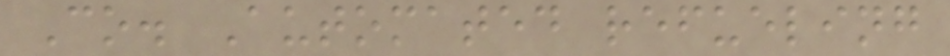Co. Automated refueling
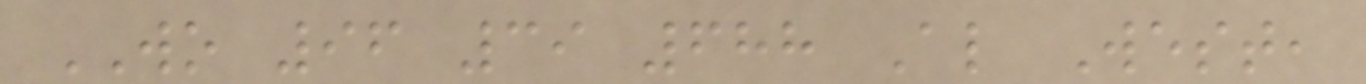WO 96 39 688 Al West,
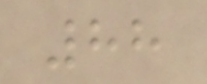88
